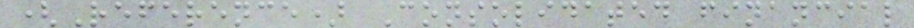(Reference) Consolidated financial
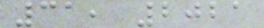31, 2021
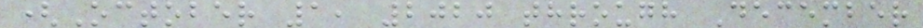(October 1, 2020 through December
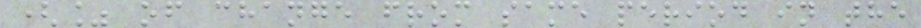(% of change from same period in the
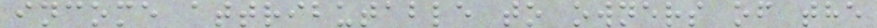income attributable to owners of the
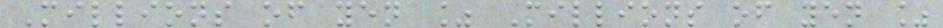Millions of yen % Millions of yen %
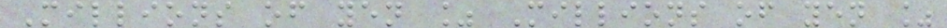Millions of yen % Millions of yen %
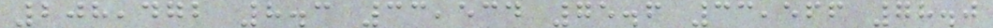208,472 8.3 33,534 75.6 33,566 78.0
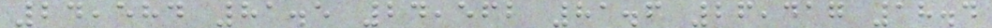24,584 81.5 24,562 81.6 26,417 18.4
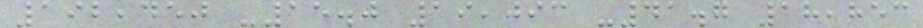192,450 -15.0 19,093 -41.7 18,853
